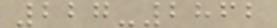227-2862
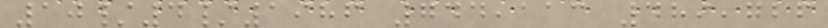10/4/1986 744,113 489,726
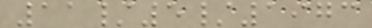11/5/1973
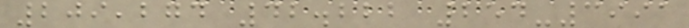209,274 42.222 254-3991
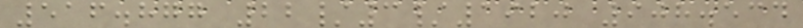516.877 22/3/1920 908.534
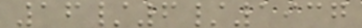16/6/1937
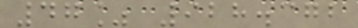47% 928.372
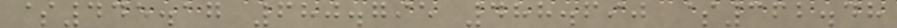$445.17 680.795 488.690 $362.48
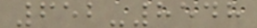652-8548
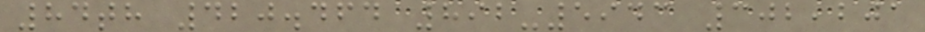84th 420.464 892-5943 302,201
